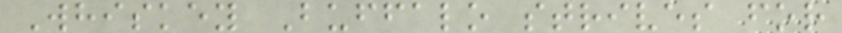Whiskey Buffalo strives for
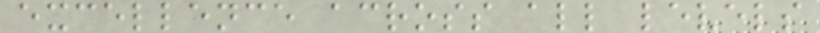excellence across all levels
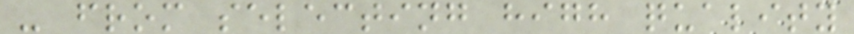- from selecting high quality
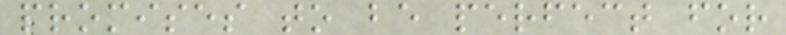promises to be perfect for
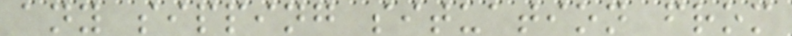any sipping situation from
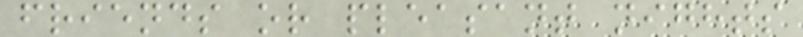friends or pleasant nights
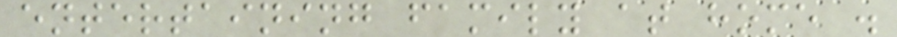entertaining family at home .
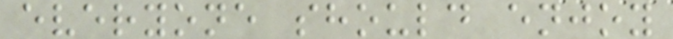everyone should enjoy
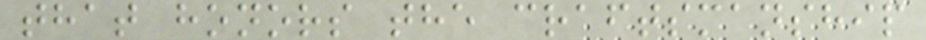that honors the craftsmanship
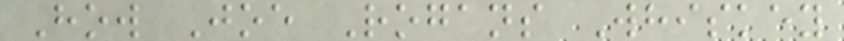How Joe Rogans Whiskey
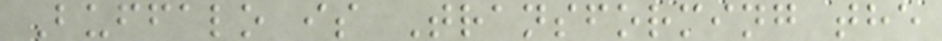Buffalo is Transforming the
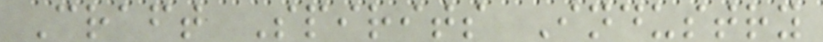Craft Spirits Industry
